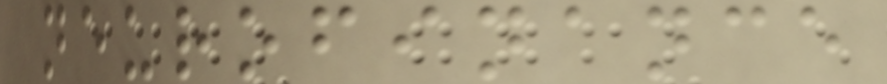neurofinance
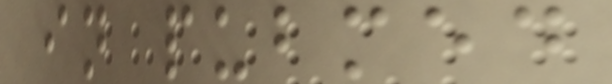in pubmed
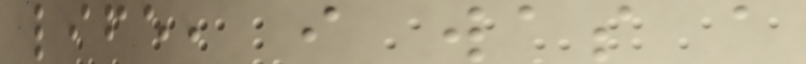life, i was a
